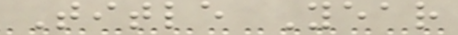Title Year
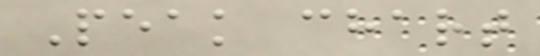Peak chart
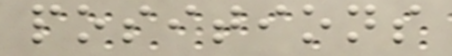positions
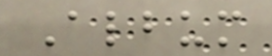Album
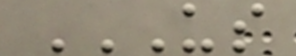US
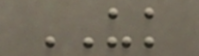UK
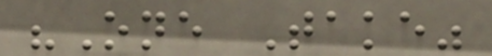"One Take"
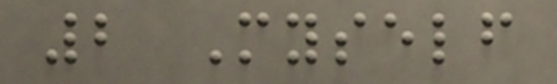2 Myself
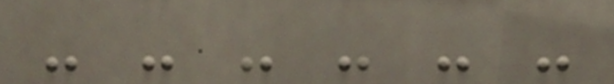- - - - - -
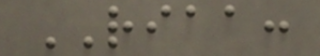RIAA:
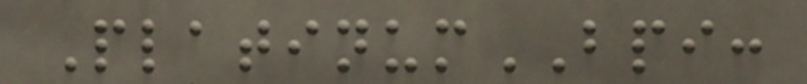PlatinumBPI:
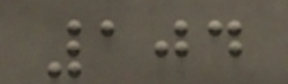104
